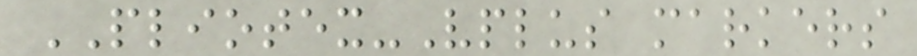PLIOTEX-Vplus markers
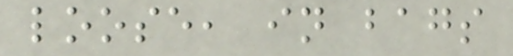loose, in bags
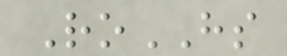RoHS
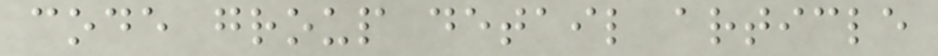code group detail article
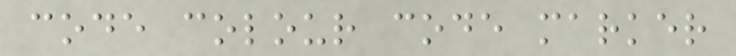code colour code marker
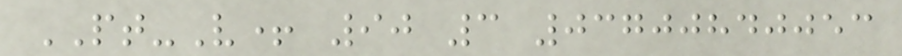PT-V+ 90 3 03700840053
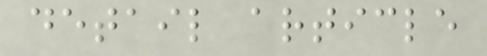detail article
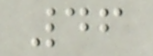46
